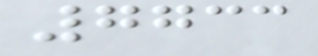7733
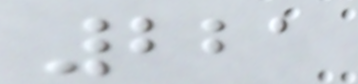221
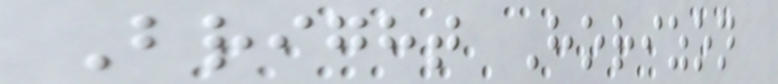Bright Horizon
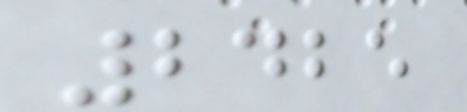2425
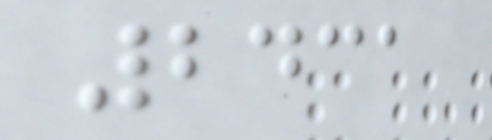2431
